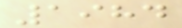1984
